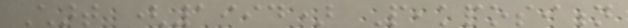Chart (1994) Peakposition
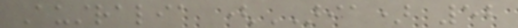Australia (ARIA) 52
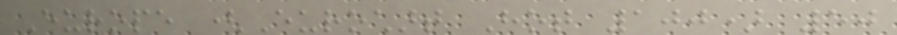Europe (Eurochart Hot 100) 50
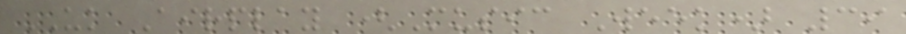UK Airplay (Music Week) 39
